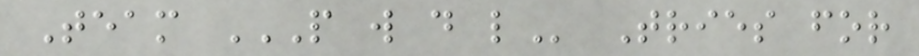Team P W D L Tries for
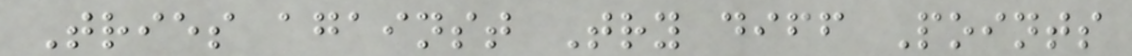Tries against Try diff Points
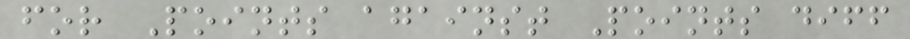for Points against Points diff
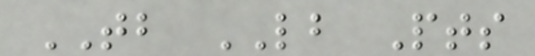TB LB Pts
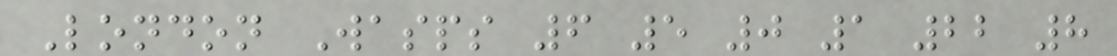London Wasps 6 5 0 1 22 8
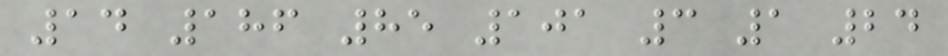14 186 85 101 3 1 24
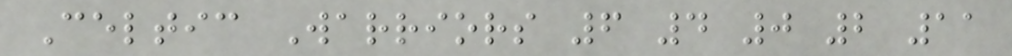Celtic Warriors 6 4 0 2 11
